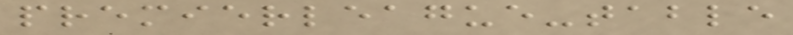premierleague-table
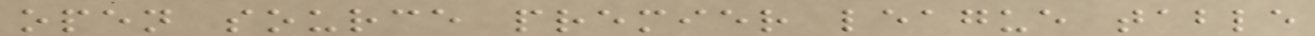open source premier league table
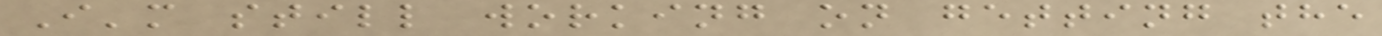I'm still working on getting the
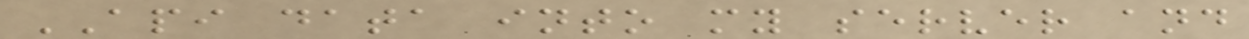API data into my server and
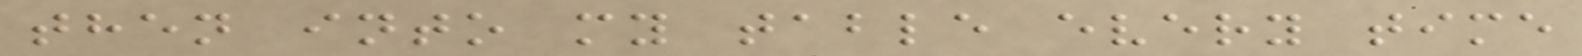then into my table every time
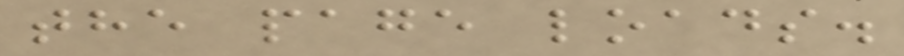the page loads.
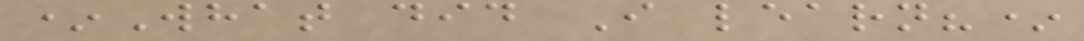*What did I learn?*
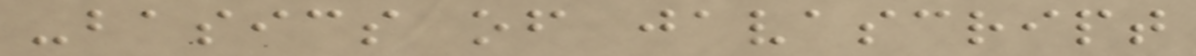-basics of javascript
